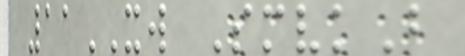11XW SmvkB
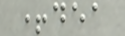+dea
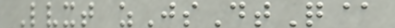Lvxt zJsDtQ@
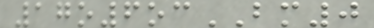17o6ocBM0
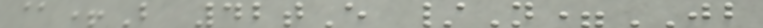@+B 42tE /N=JB
